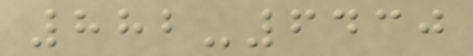882-6430
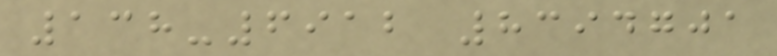138-6912 8394701
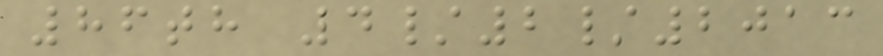86th 4/2/2013
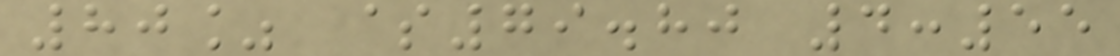80% $79.80 4:55
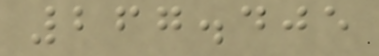267.405
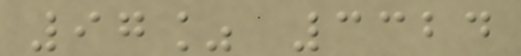97% 3324
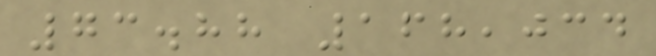73.88 168,034
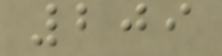209
